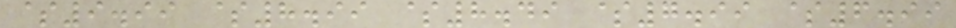$9.99 $8.99 $8.49 $7.99 $6.99
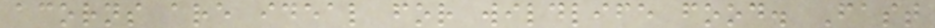acorns are ideal for wildlife food. Fast
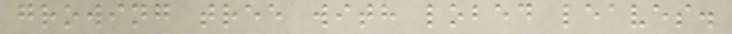growing tree with lobed leaves.
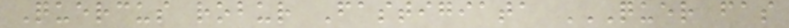Quercus robur Fastigiata QUER FAS
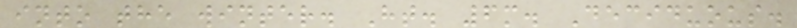into the winter. Ht. 6m. Deciduous.
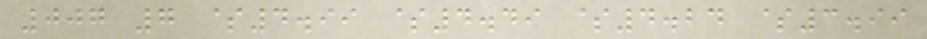007 7 $4.99 $4.49 $4.24 $3.99
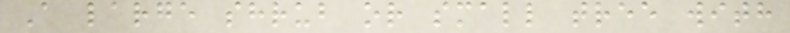A large shrub or small tree with
